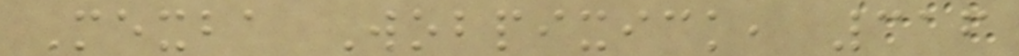Mexba Wobpixick, 316
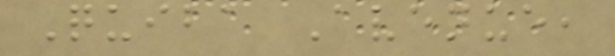Quiba Avenue,
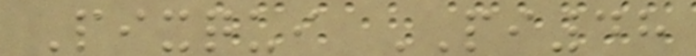Pixqui PI48
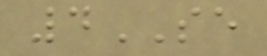4SE
